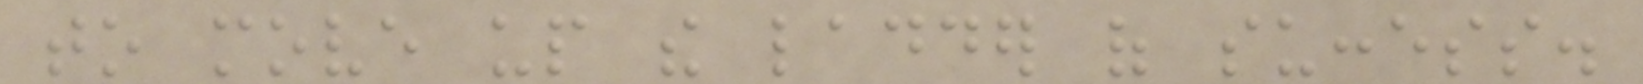to move up the ladder of success.
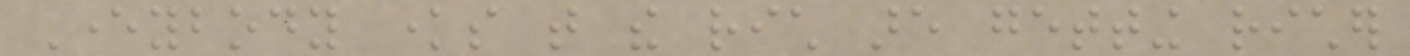Everybody knows that the rich are getting richer
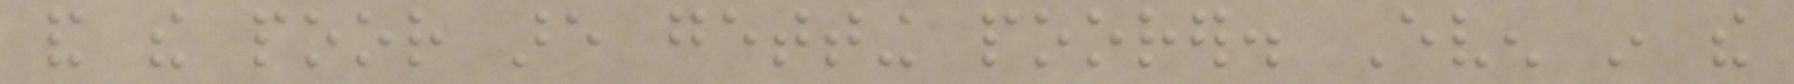and the poor are getting poorer. Even in the
